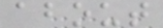about
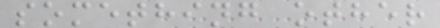something other
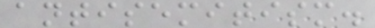antisemitism.
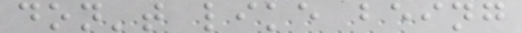don't like being
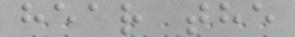hear the
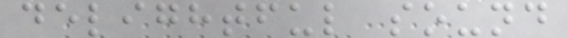delightful sound
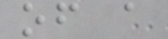of a
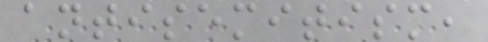antisemitism,
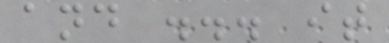and ... it
